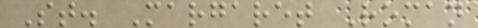St. Margaret Roman
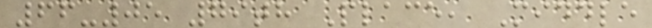66-05 79th Place, Middle
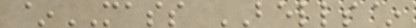~MASS BELLS~
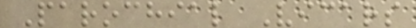Parochial Vicars
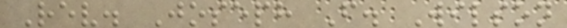Rev. Joseph F. Wilson
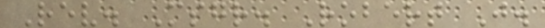Rev. Msgr. Robert J.
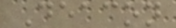Deacon
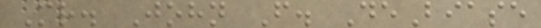Mr. John F. DeBiase
